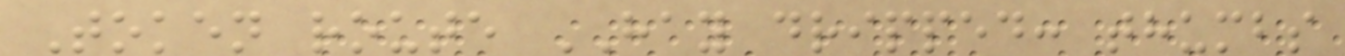Token route HAY dripped: thumbs
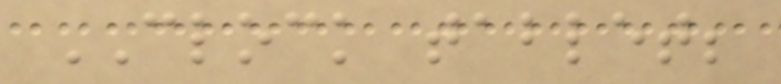CLOCK tablet;
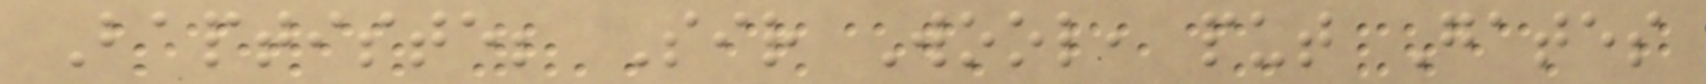Baptiste; Sir Wool, put Gates
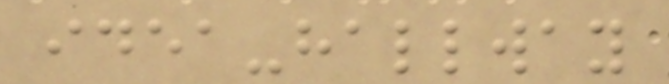idea-hallway
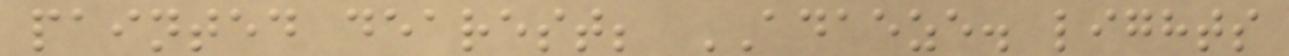painted dearest; ADAEZE. lights
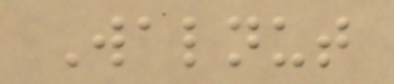Walnut
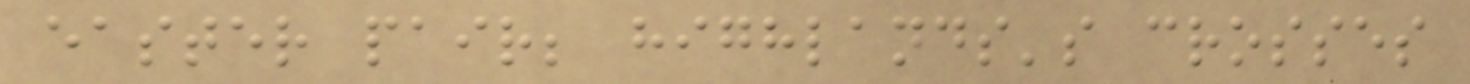easter pair; highlands's crosses
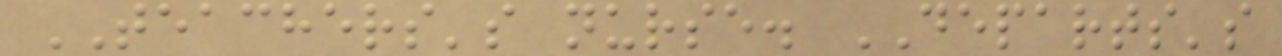TEACHERS's nurse. DEPARTS's
